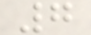7
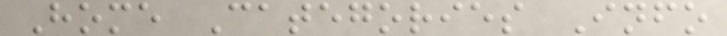Home Categories Info
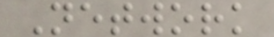Network
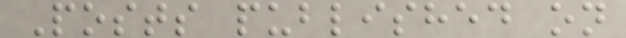Posts published on
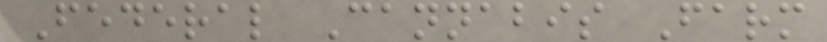Federal Cannabis Farm
